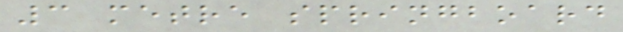3 metre springboard
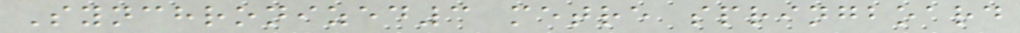Synchronized3 metre springboard
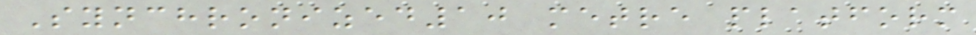Synchronized10 metre platform
